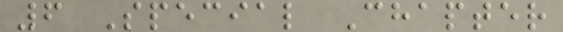6 Special Chapter
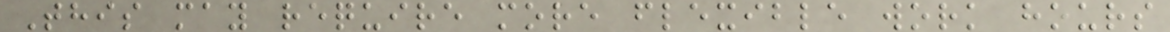This may require more flexible work hours
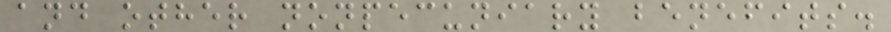and other nonpecuniary benefits.
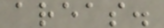areas.
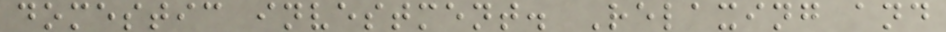domestic investment. Relaxing and
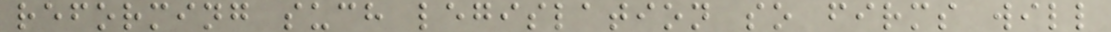reforming such legislation so firms will
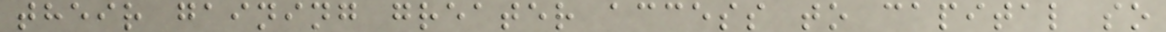their gaining greater access to capital so
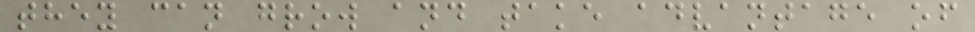they can grow and take advantage of
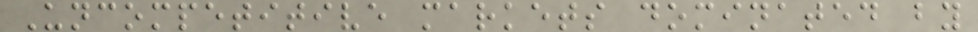Uncompetitive markets dominated by
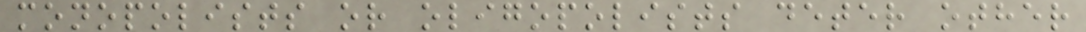monopolists or oligopolists deter other
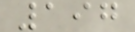197
